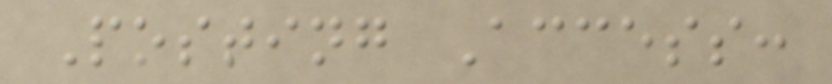Posting Access:
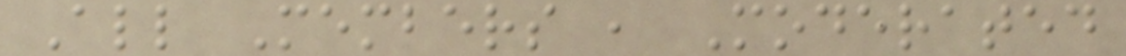All Members , Moderated
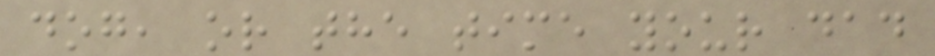dog, or the time your dad
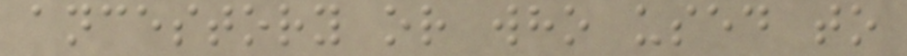ancestory or who used to
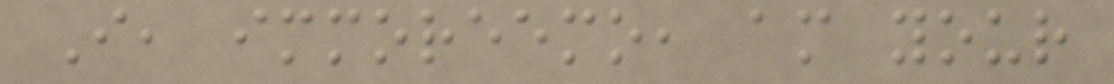I, immoreemo, am your
